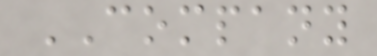COMPANY
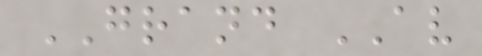GRAND AV
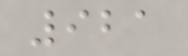921
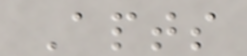Apts
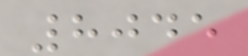8045
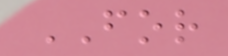FOR
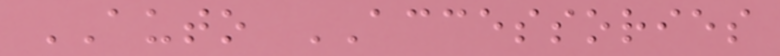AUTO ACCESSORIES
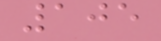105
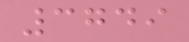3749
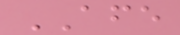AFE
